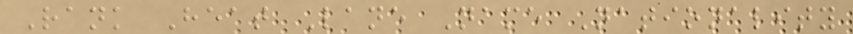Rank Heat Lane Name Nationality
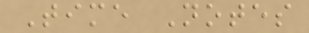Time Notes
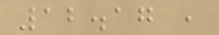12.17 ,
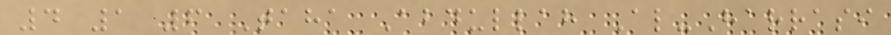4 1 6 Taha Abdullah Al-Harrasi
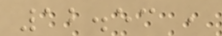12.53 ,
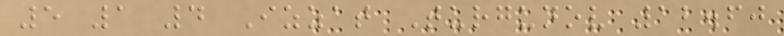5 1 4 Izzat Turgunov 12.60
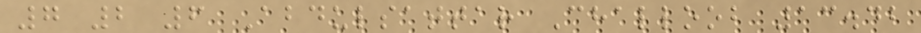7 2 6 Abdulsattar Challoob 13.42
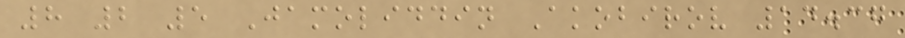8 2 5 Jamoliddin Akobirov 14.37
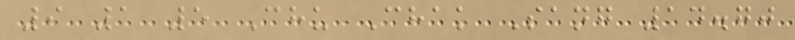9 1 5 Chu Chak Sang 14.70
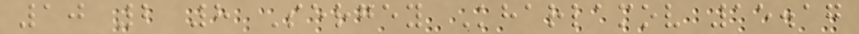10 2 8 Sergey Kharlamov 15.17
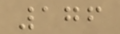176
